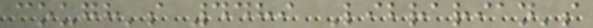cough's 4489 Librarian's
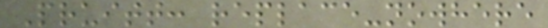Pruitt: replace-nowhere
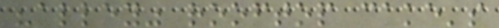"alley" rooftop cake's
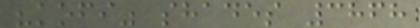"kofi" shades 3868
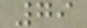79
